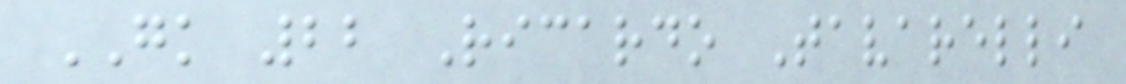GK 22 Ricardo Tavarelli
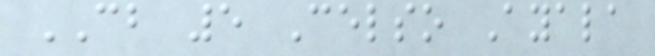CB 5 Celso Ayala
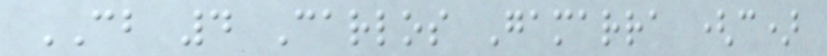CB 4 Carlos Gamarra (c)
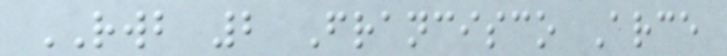RWB 2 Francisco Arce
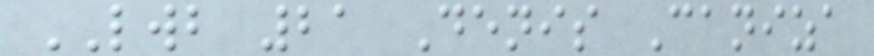LWB 21 Denis Caniza
